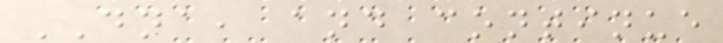DNA, and continue
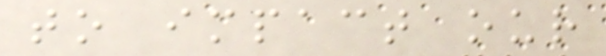to impact our
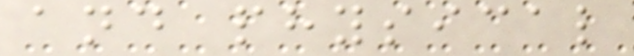and physical
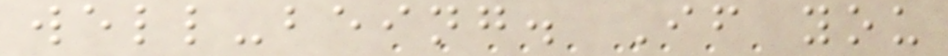well-being. If you
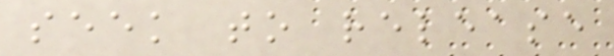seek to release
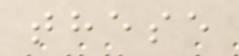these
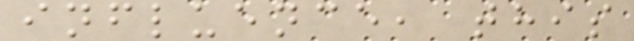influence, this
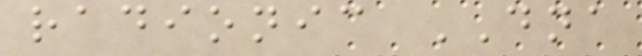radionic DNA
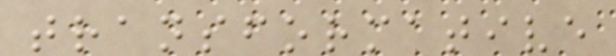transformative
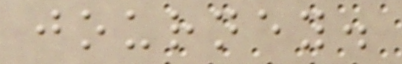journey.
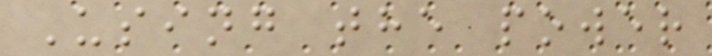Using the power
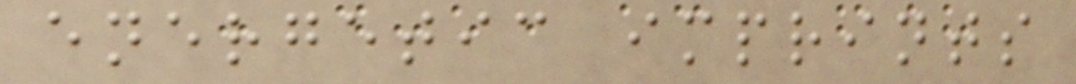energetic imprints
